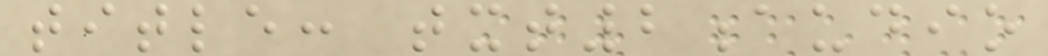title: txt2audio
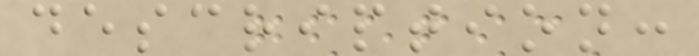description:
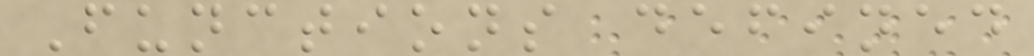Functions defined
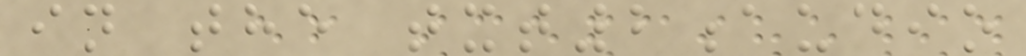in the txt2audio
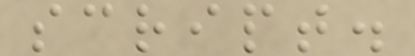script.
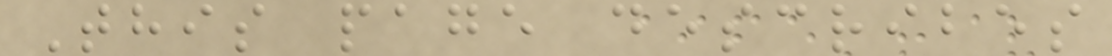This page describes
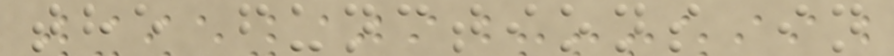the functions in
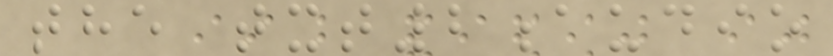the txt2audio
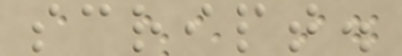script.
